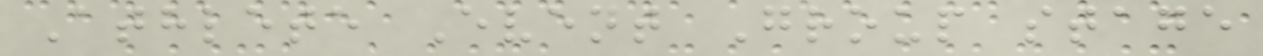Athlete Event Group stage
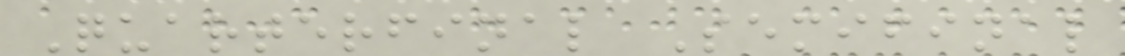Quarterfinal Semifinal
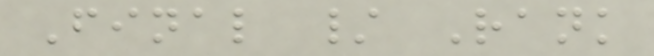Final / Rank
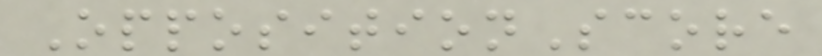OppositionScore
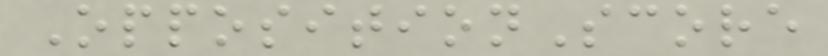OppositionScore
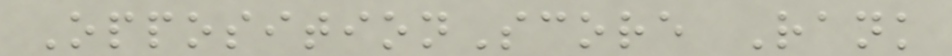OppositionScore Rank
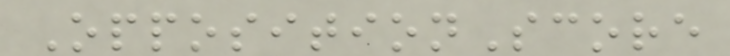OppositionScore
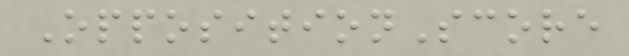OppositionScore
